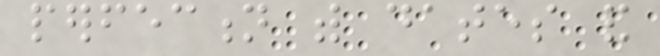perfection with dates and
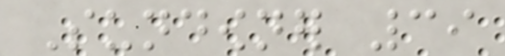Sundowner 39
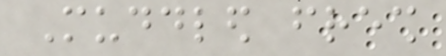Muddled fresh
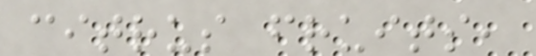citrus fruits,
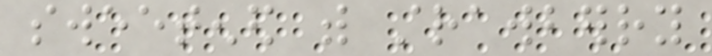sweetened with strawberry
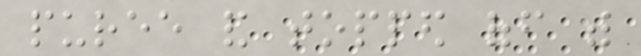puree and topped off with
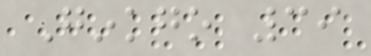Ginkgo 39
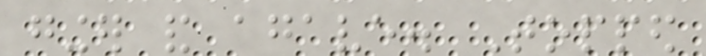ginger and agave. Topped
